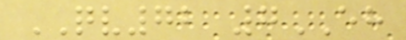QV72 7EH
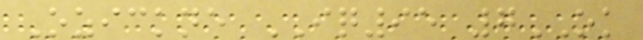Ozickne IQ95 7OK
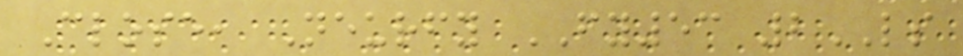Close, Neurfy FY53 2LS
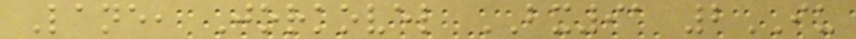Lane, Jorkovel BX91 2IU
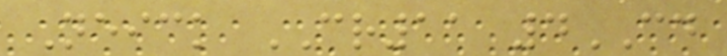Neick CR11 4CD
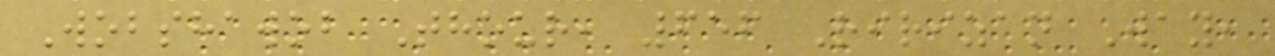Wobshawob Thour, 656 Ririzan Way,
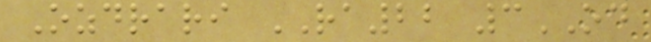Ozdrari RA22 3OD
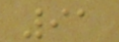91
